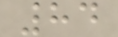84
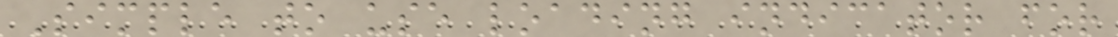Simple to use loading indicator for
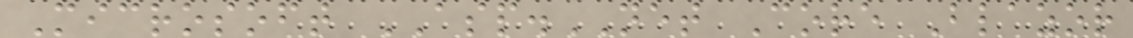Microsoft ASP.NET Core Blazor
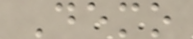Demo
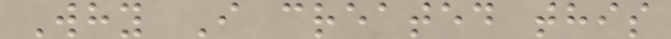Why I created this
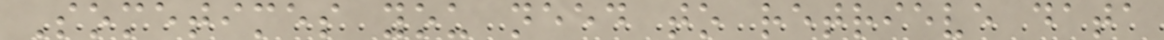Sometimes you need to retrieve data
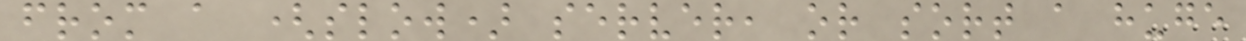from a (slow) server, or sort a huge
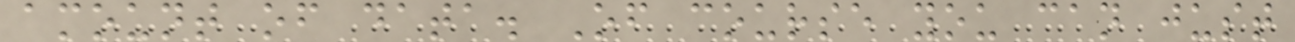amount of data. Of course you can just
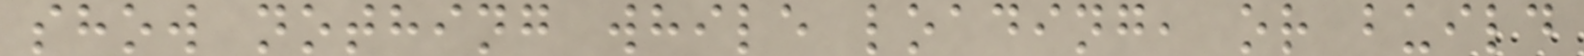show nothing while loading, or build
